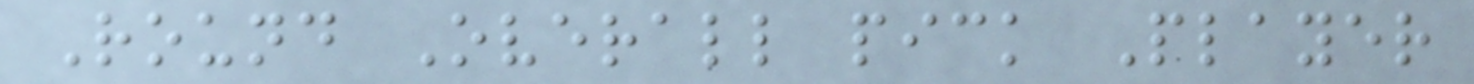Round Overall pick Player
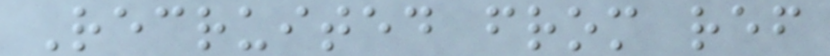Recruited from ref
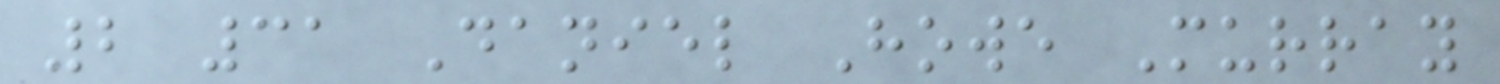2 31 Daniel Howe Murray
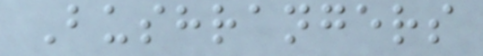Bushrangers
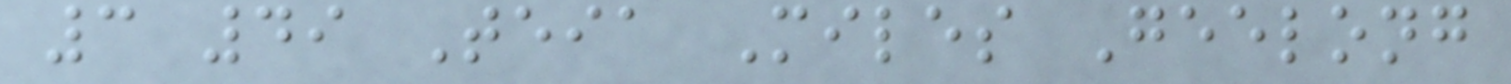3 49 Teia Miles Geelong
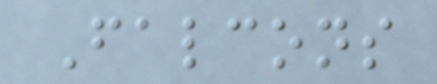Falcons
